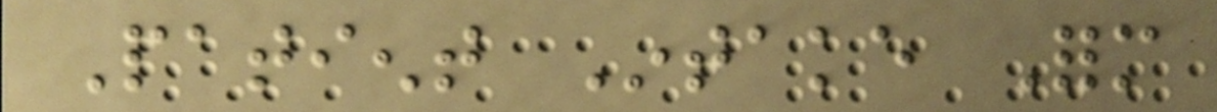Patient Intake Form
